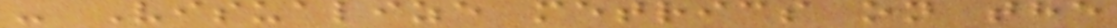- Visualize metrics on the
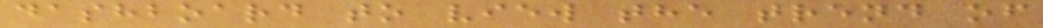dashboard to view the trend of
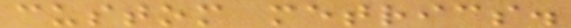custom metrics.
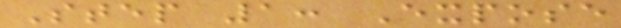Step 1: Expose
